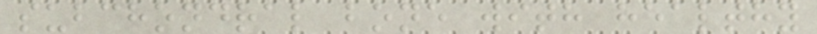subchondral bone with healthy
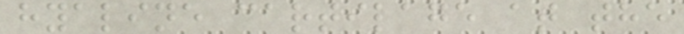hyaline cartilage at the
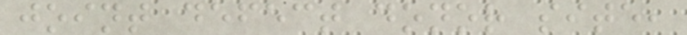joint defect donor site,
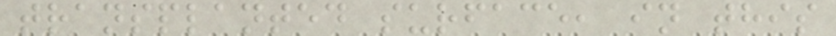transplanted surface, in this
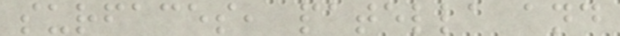surfaces, patella and
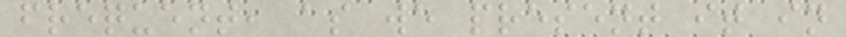frequent, as we present it in
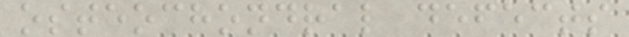osteochondral defects
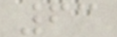63
